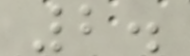2.
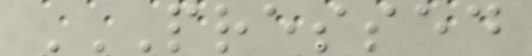PRESSED
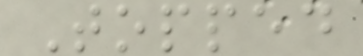Topped
